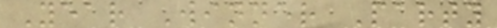Year Winner Party
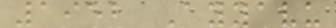1952 Ayyavu
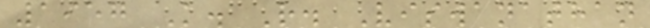1957 K. R. Viswanathan
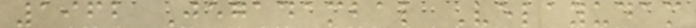1962 Jegadambal Velayudam
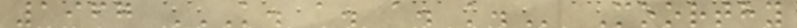1967 K. A. A. K. Moorthy
